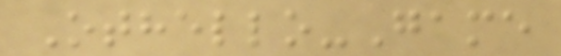Othello-Game
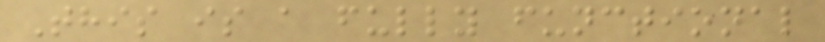This is a fully functional
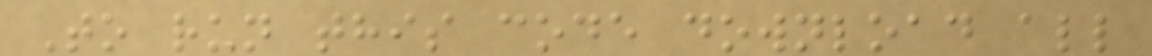To run this code download all
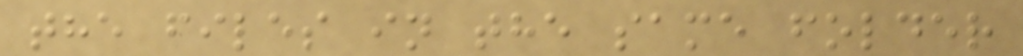the files in the same folder
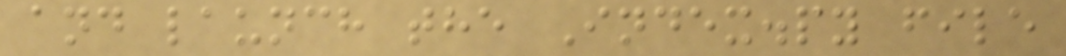and launch the Index.py file
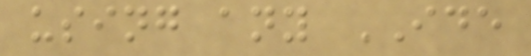using any IDE
